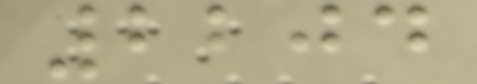2204
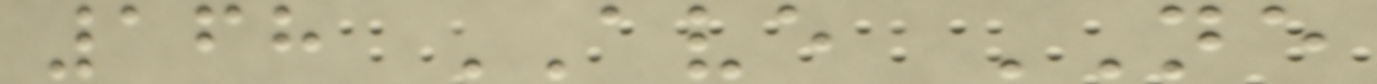168 AVE NE
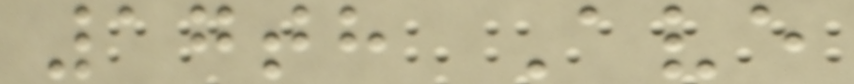17th Ave
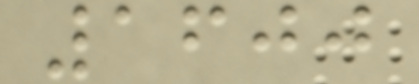1600
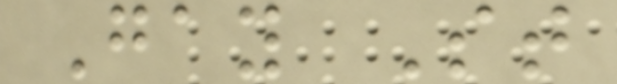Gay St
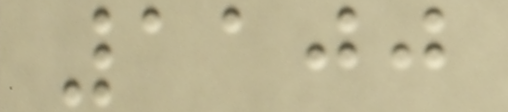1100
